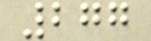277
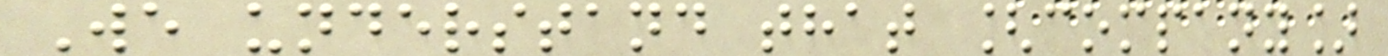We understand that [company]
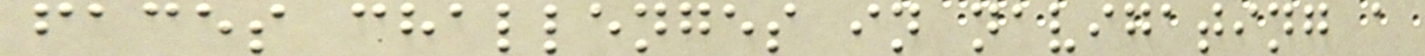faces challenges in navigating a
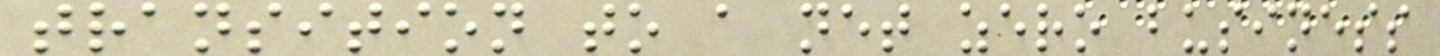transition to a net zero business
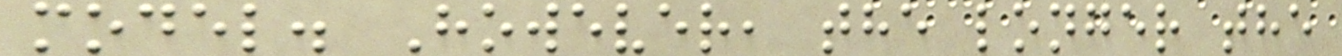model. However, the longer the
